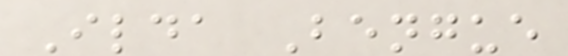Ilda Bengue
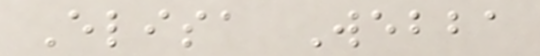Elisa Webba
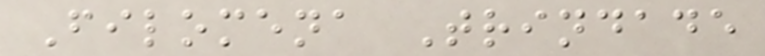Filomena Trindade
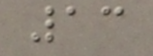13
